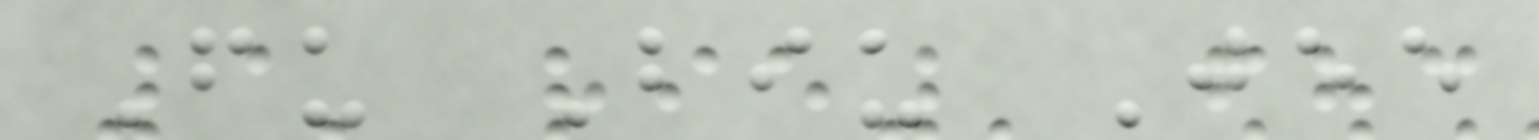Fu Biu Jee
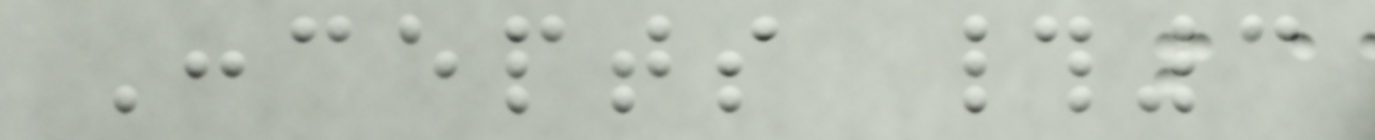Concepts #3
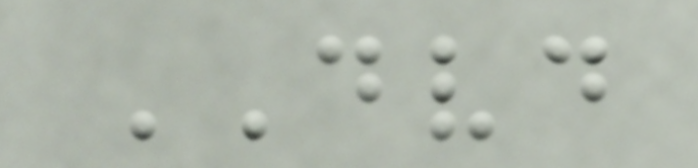DVD
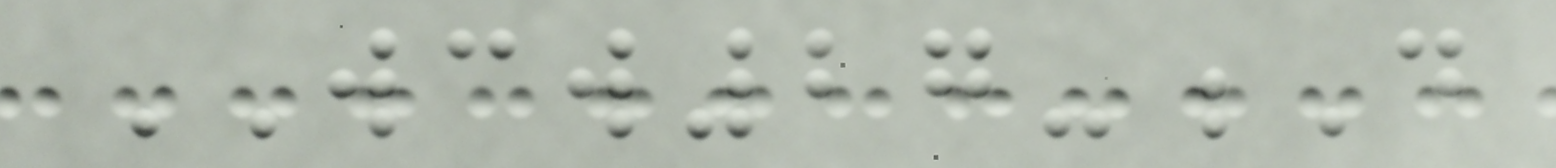WCW27-D
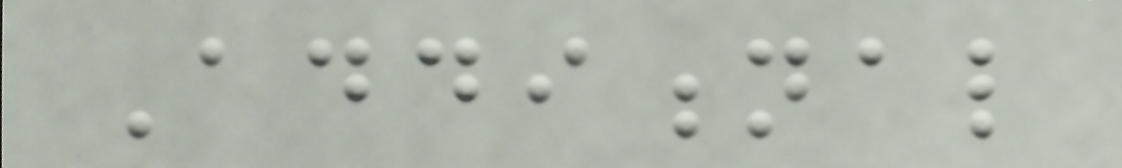Additional
